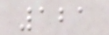121
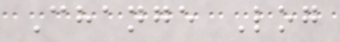Change Log
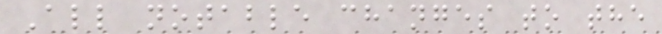All notable changes to the
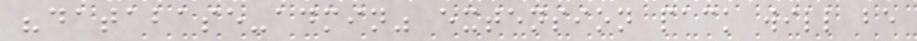"database-admin" extension pack will be
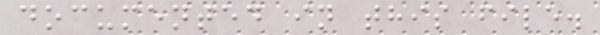documented in this file.
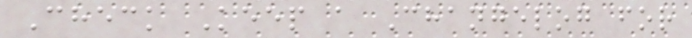Check Keep a Changelog for
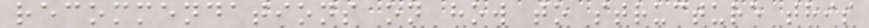recommendations on how to structure this
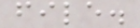file.
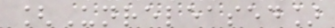[Unreleased]
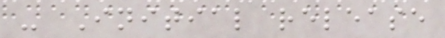- Initial release
